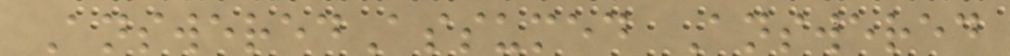AnsweredAssumed Answered
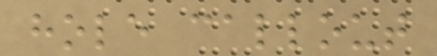hole callout
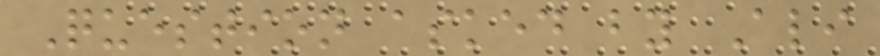Question asked by Ali
